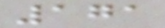171
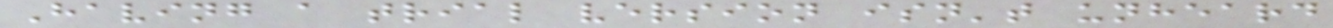Having a trial version isn't unheard
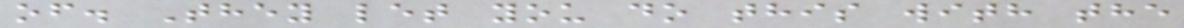of. They let you do this with the
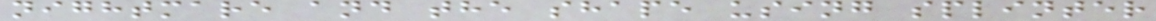nightmare and the shape using splinter
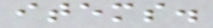items.
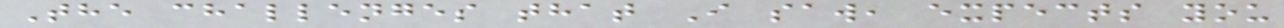The challenges that I saw, expects you
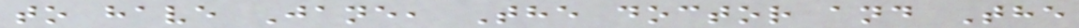to have Jane, The doctor and The
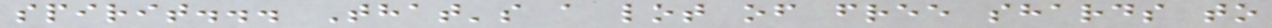spirit... That's a lot of free shards to
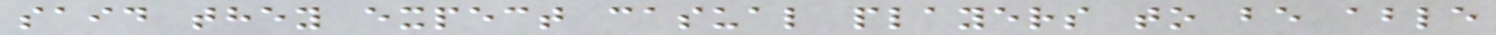said they expect casual players to be able
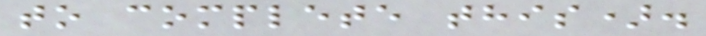to complete this).
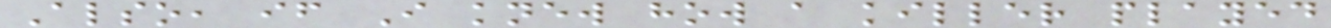Also, if I knew how a killer played
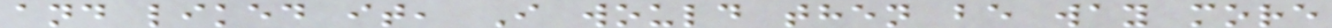and liked it, I would then be way more
